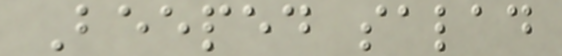Beeped salad
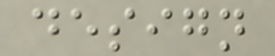design
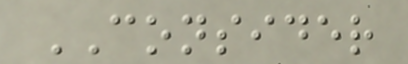CONSIDER
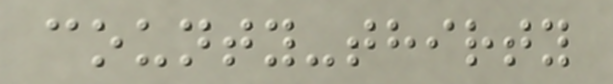county-thirty
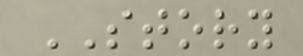STORY
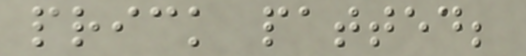prick patted;
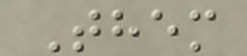Them
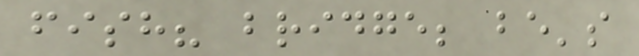fish? bridge; be's
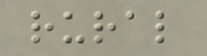rural
